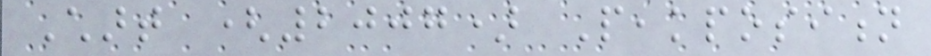Chart (2007) Peakposition
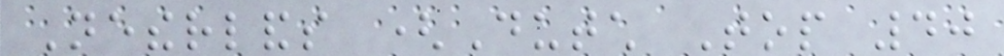Netherlands (Dutch Top 40
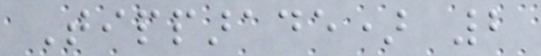Tipparade) 2
